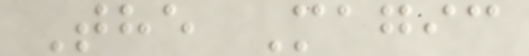The Magic
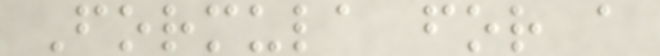Formula for a
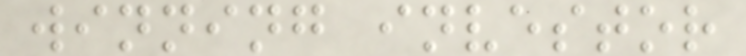winning investor
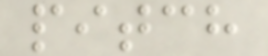pitch
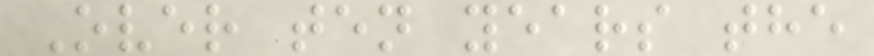Over ten years the
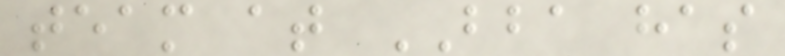team at BBA has
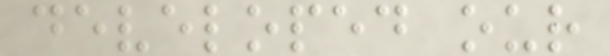developed our
